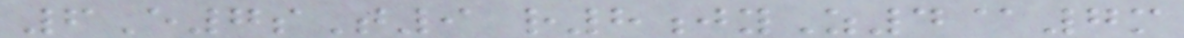6E7sT9 r8jyZ4@7m
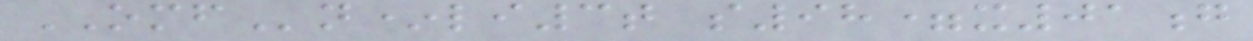OMFn*li3t s98=x01g
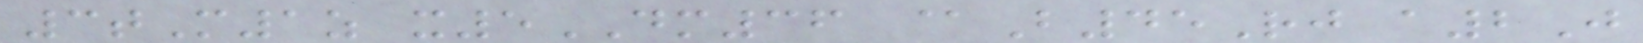3tM1z x5DM36 @B45Rj a2J
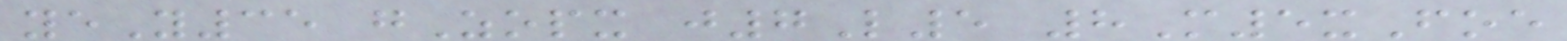yeY35 gZopx j7L5 8M5xFoe
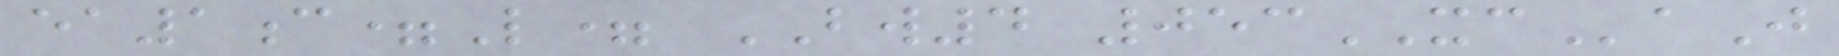ea1c=L= BW4 053XCaJ
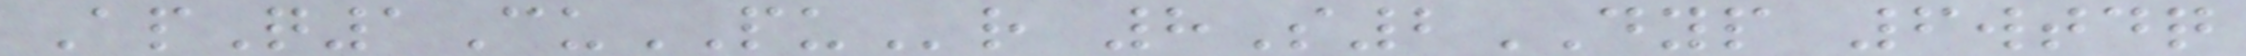ApQ1CuPUr 8S2DYP 6wtdq
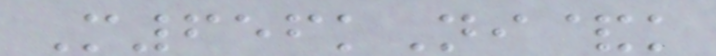M656kNi&k
